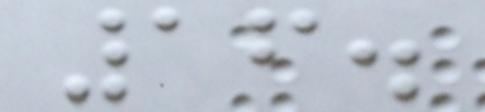16.
